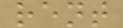rent
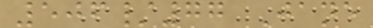506/77 Jane
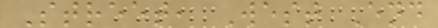Street, West End
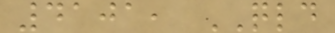4101, QLD
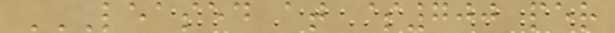LEASED AT $700 PER
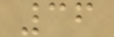36
